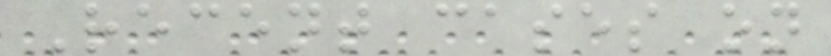Recent cases on
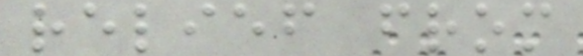relief from
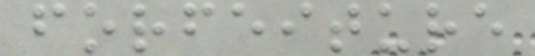forfeiture
